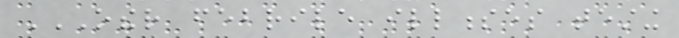OTHER FEBRILE ILLNESSES TESTING
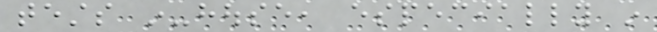tests in-house, especially in
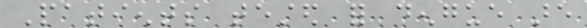Patients tested for dengue are
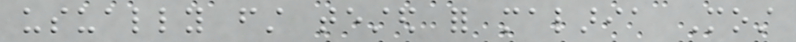usually first tested for malaria Most
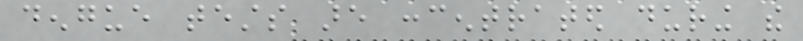dengue tests are concentrated during the
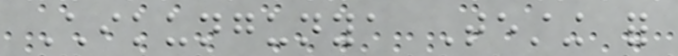Chikungunya Testing for
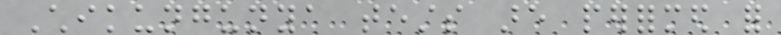Chikungunya tests are performed for
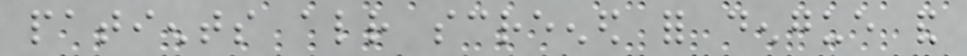patients already screened for dengue and
